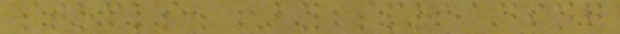stocks. By spreading
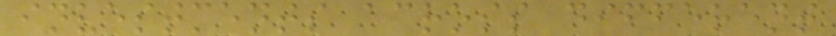investments across different
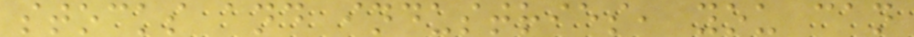stocks and industries, you can
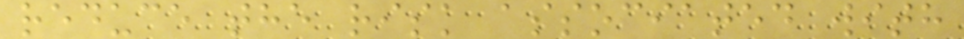reduce the risk associated with
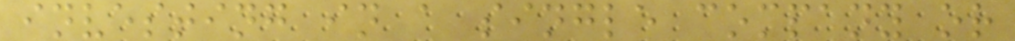investing in a single company or
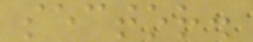sector.
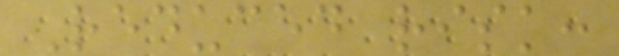Reduced risk:
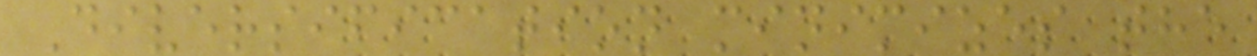Diversification minimizes the
